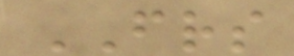FRIENDS
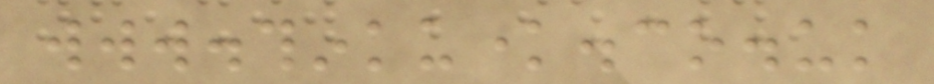www.thinkuknow.co.uk
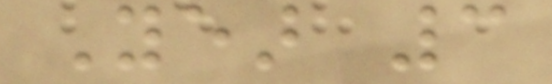Year 3
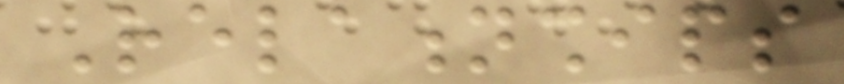Relationships
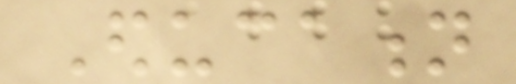Education
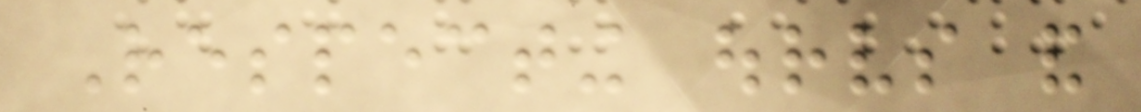Respecting ourselves and
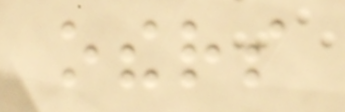others
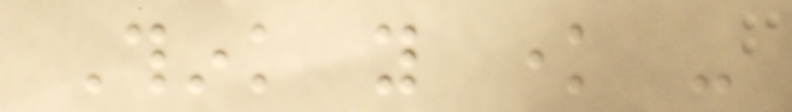Think you know -
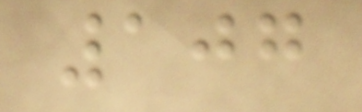107
